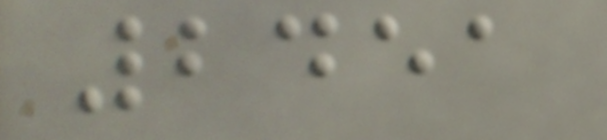2451
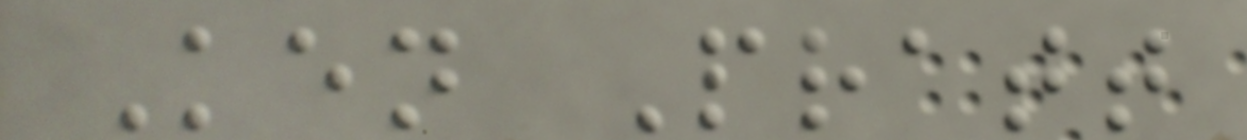Ken Pratt
